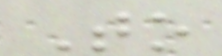To
